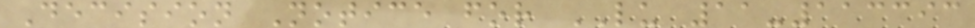Decision Notice for LU 11-113393
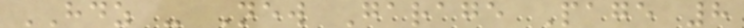HDZ - New Garage Page 8
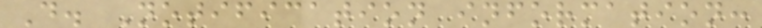D. Notification information:
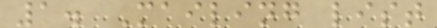1. Mailing list
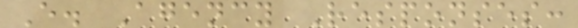E. Agency Responses:
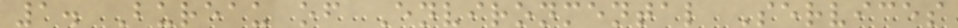1. Bureau of Environmental Services
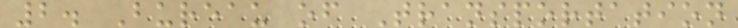2. Bureau of Transportation
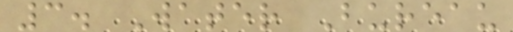3. Water Bureau
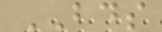BDS
